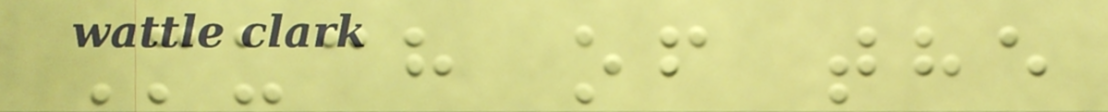Much of the
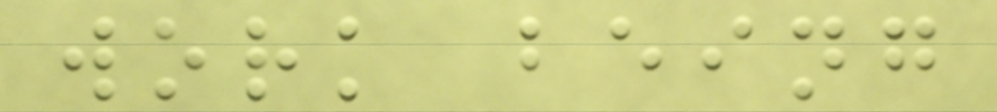work being
